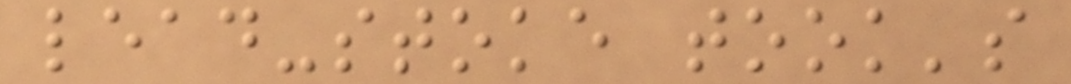lead-stoke took's
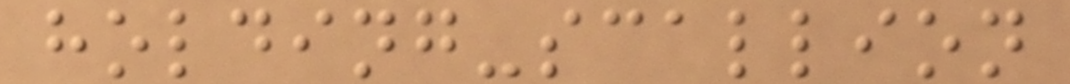holding-scallion
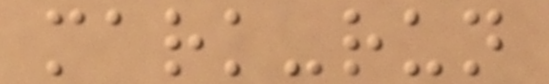mark-run
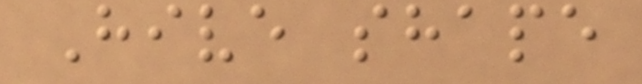Hive shape
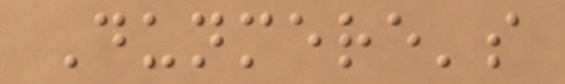Dunmere's
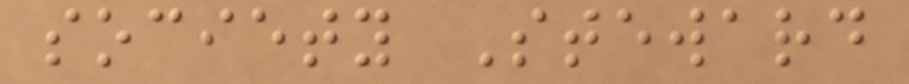society Steward
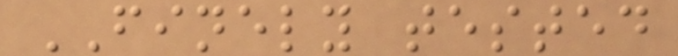FINELY tested
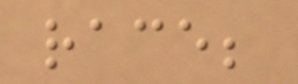race;
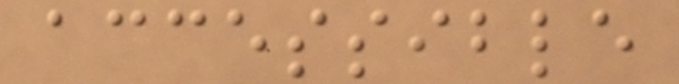accessible
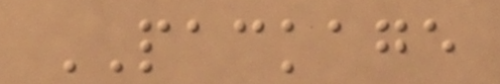PACKAGE
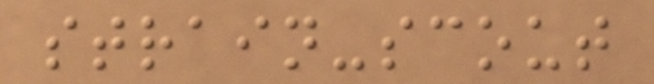strain-scout
